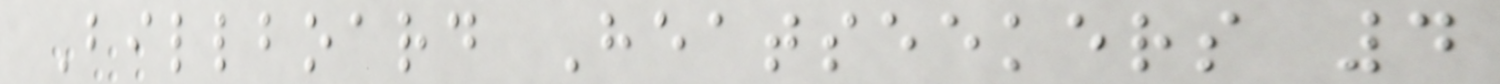Billboard Heatseekers 4
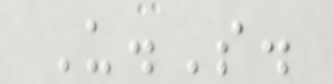U.S.
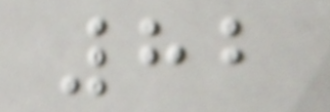82
